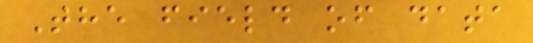The field of data
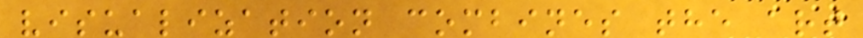visualization combines the art
